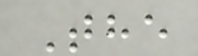The
